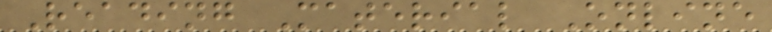Reading Material Online
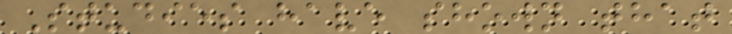Studies have shown that
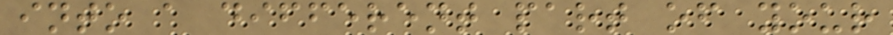into a different part of your
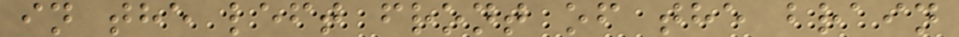in the left front of the brain
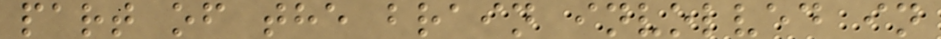part of the brain involved in
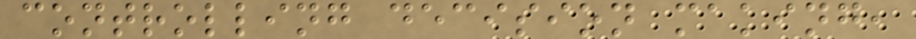controlling decision making,
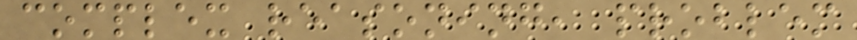complex reasoning, problem
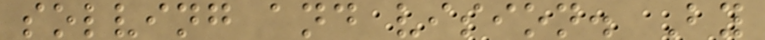solving and vision. By
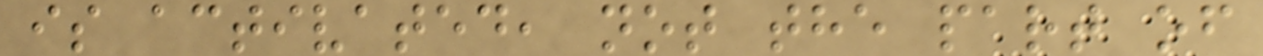is activated, not the part of
